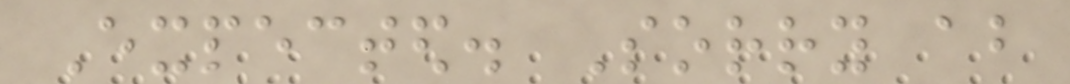Expected. Sorry about
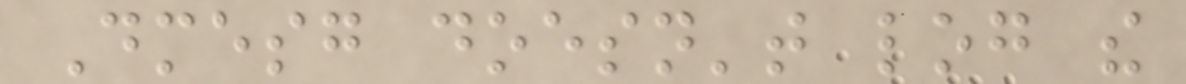Dmesg doesn't log the
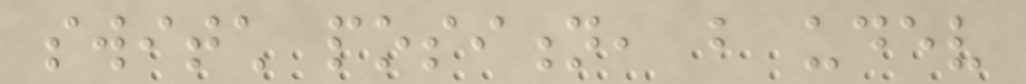switch position, but udev
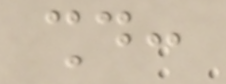should:
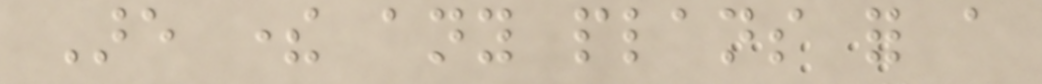Are there any plans for a
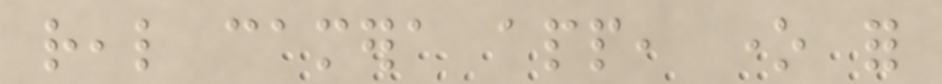real camera app, one for
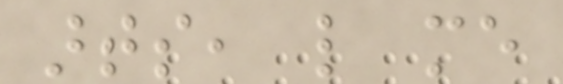arts, like me
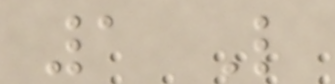1 Like
